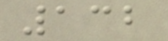132
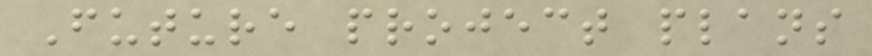Future project plans
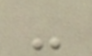-
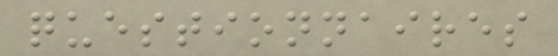questionnaires
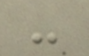-
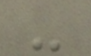-
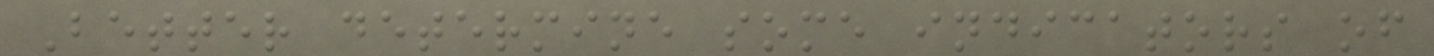Better determine some indicators of
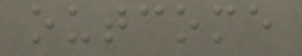outcome
